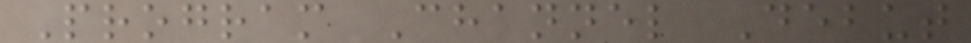Program Channel Debut
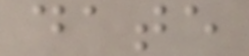date
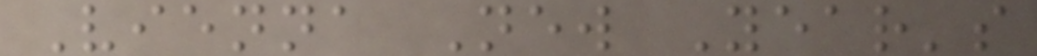Vienna New Year's
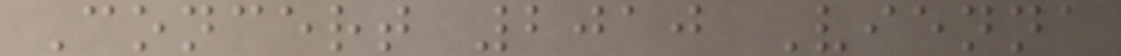Concert 2010 Vienna
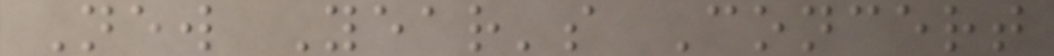New Year's Concert
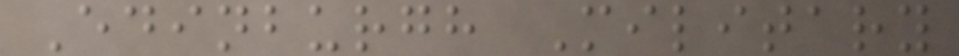Edinburgh Military
